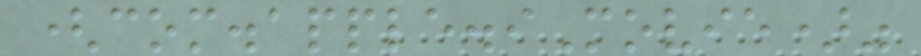(com.apple.iMovie)"
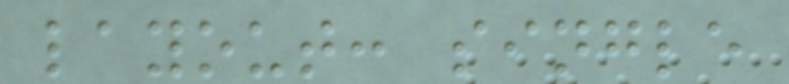layout: single
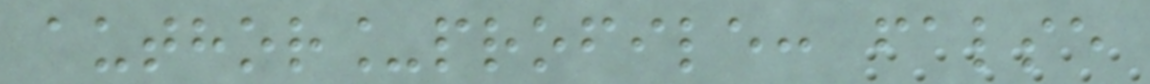author_profile: false
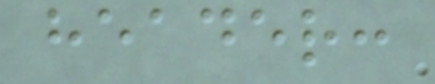header:
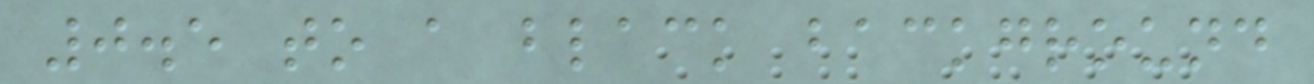0.5 to a black background
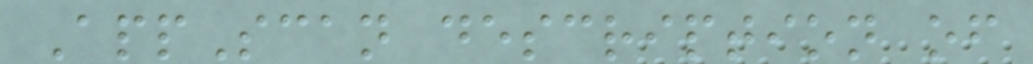AppScan description of
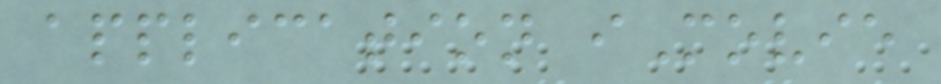application iMovie
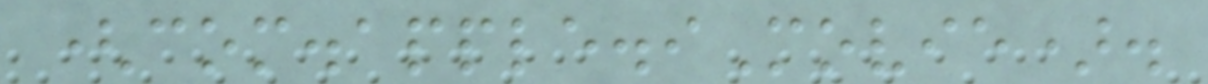(com.apple.iMovie).
